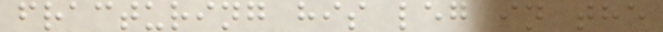fracturing his leg in the
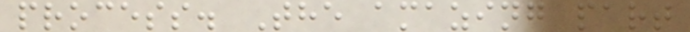process. The amazing part
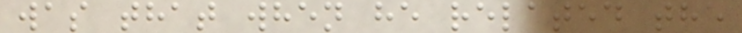was that when he related the
